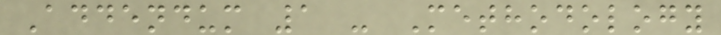Addendum 1 - Methodology
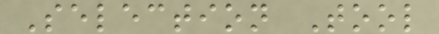Selection Tool
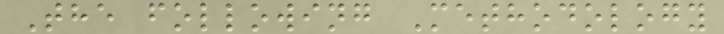The following Methodology
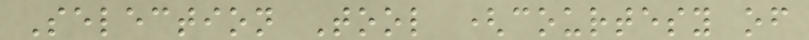Selection Tool (courtesy of
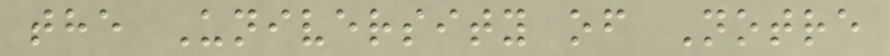the University of Notre
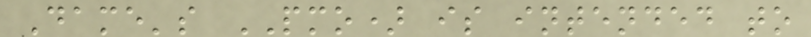Dame's PMO) is intended to
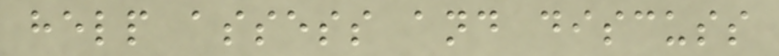help assess and discuss
